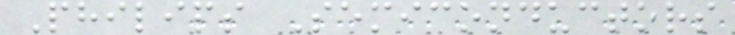Philips Semiconductors
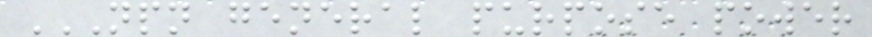NPN GENERAL PURPOSE POWER
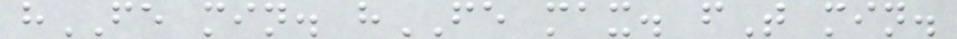hFE min. hFE max. fT min.
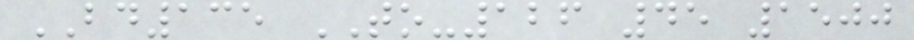BD135 TO-126 45 1500
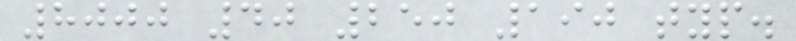8000 40 250 190 typ.
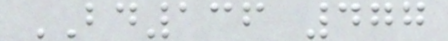BD136 477
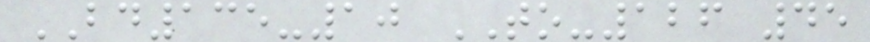BD135-10 TO-126 45
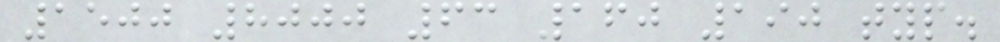1500 8000 63 160 190 typ.
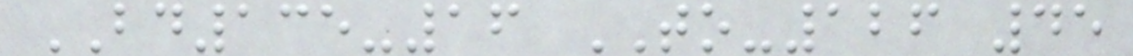BD135-16 TO-126 45
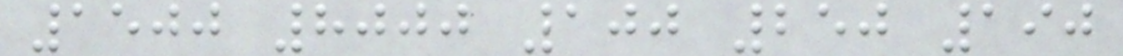1500 8000 100 250 190
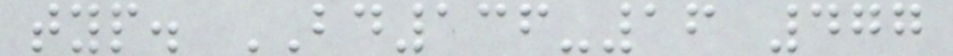typ. BD136-16 477
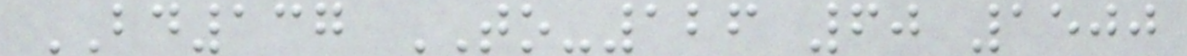BD137 TO-126 60 1500
